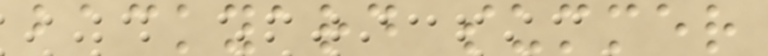backyard summer
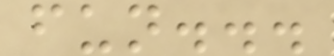fun...
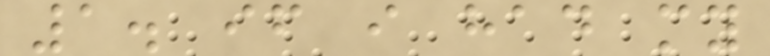1. if i had my
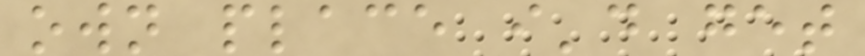own place i'd get
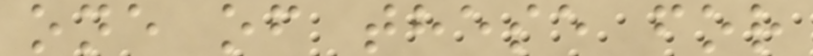one of these for
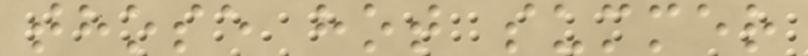those hot summer
